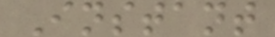Instant
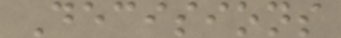Decisions
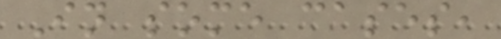In some cases,
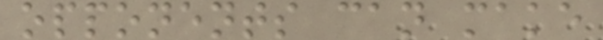opponents can make
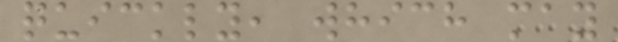quickly, which may
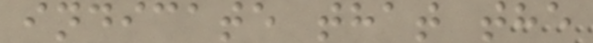indicate that the
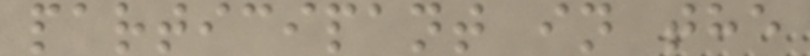participant in the
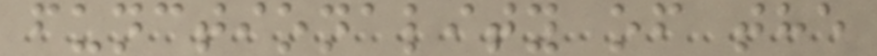functionality of the
